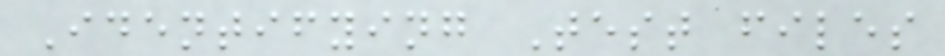Identifying Test files
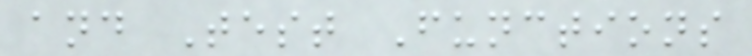and Test Functions
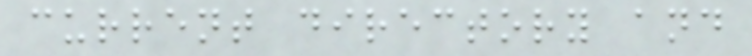current directory and
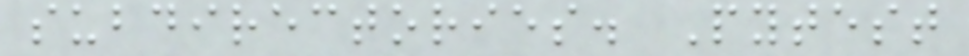subdirectories. Pytest
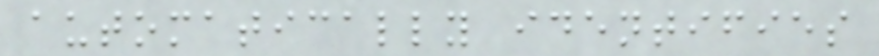automatically identifies
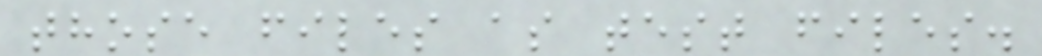those files as test files.
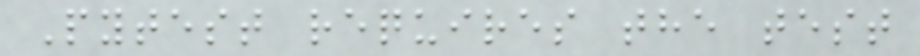Pytest requires the test
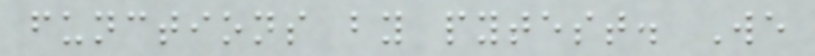functions by pytest. We
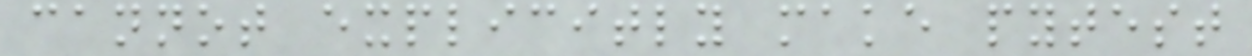cannot explicitly make pytest
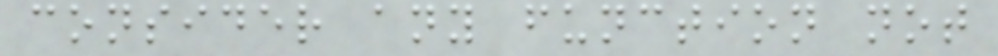consider any function not
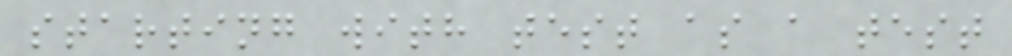starting with test as a test
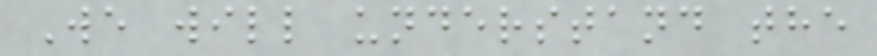We will understand the
